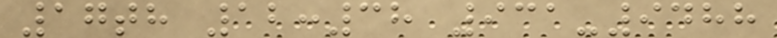17th 12:38 931-9488
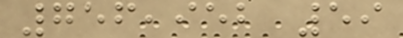756,952 59
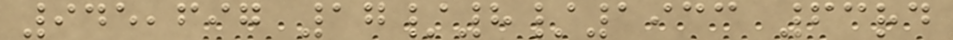945,697 17/8/1933 63rd
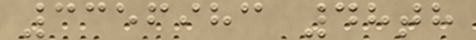3356983 48th
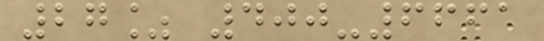27% 400-6661
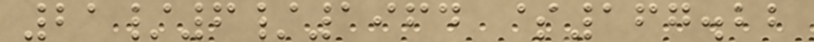21/6/1964 $167.22
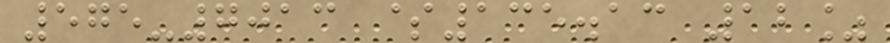575-7013 $135.13 12%
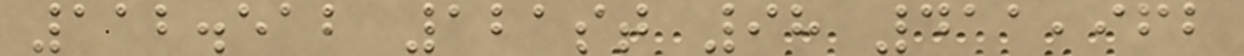112.512 121st 98 411,962
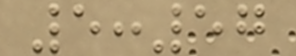5:57
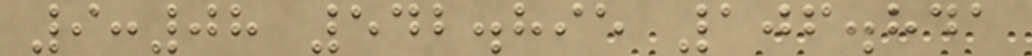9:08 542.895 106.841
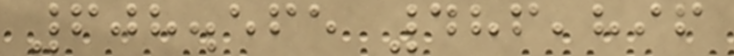608.565 486,896
